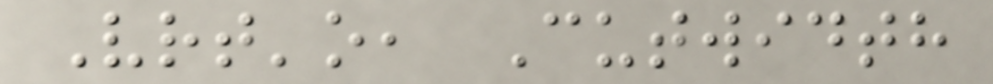Vrt'o, Cutwidth
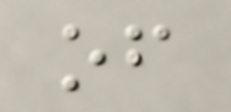of
